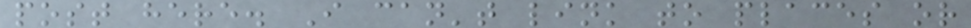post here. I can't link to places or
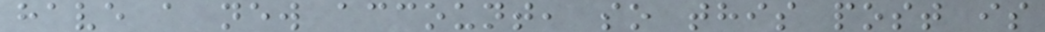have a new account, so this post is
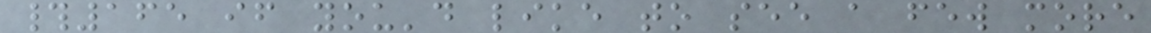#165 if you'd like to see a few more
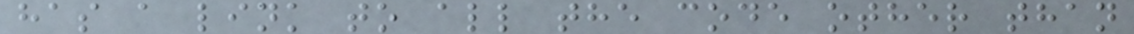has a link to all the code other than
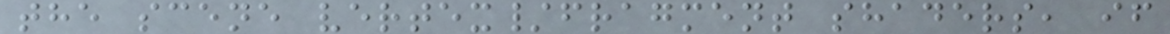the scene vertex/fragment shaders, if
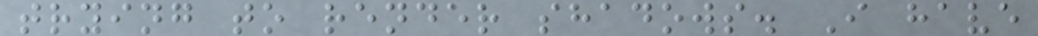trying to render shadows. I have
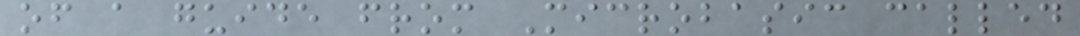of a guide from Microbasic called
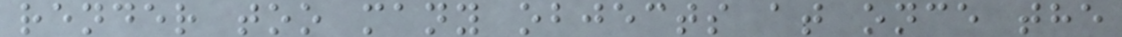render too many objects at once the
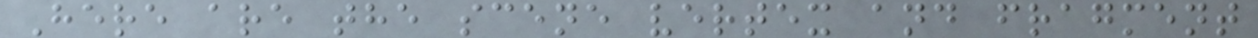Here are the scene vertex and fragment
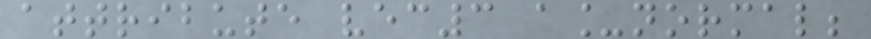attribute vec3 a_normal;
